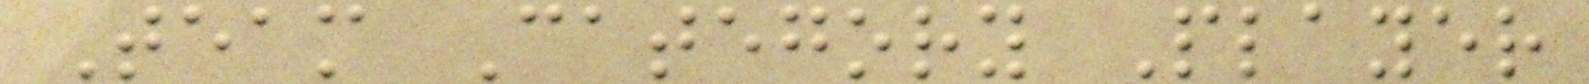Team Category Player
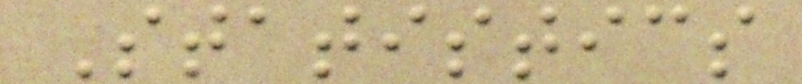Statistics
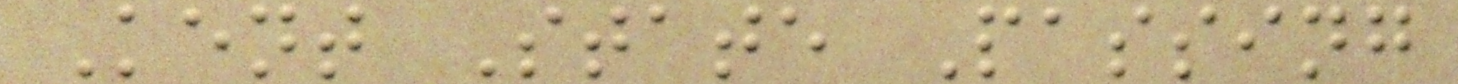Kent State Passing
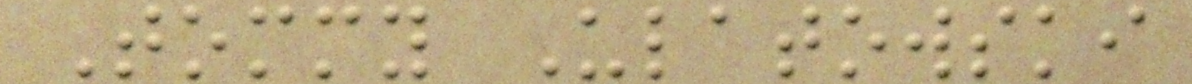Tommy Ulatowski
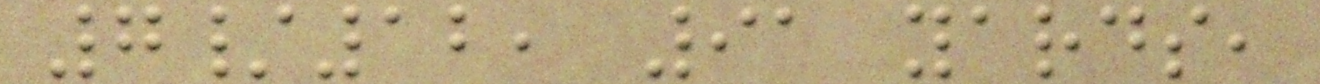7/12, 91 yards,
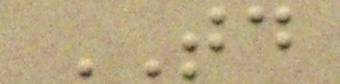TD
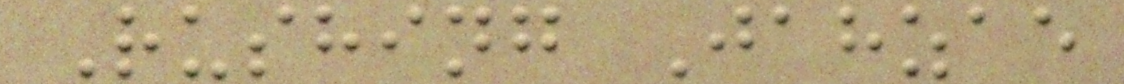Rushing Jahzae
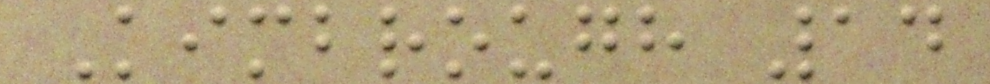Kimbrough 14
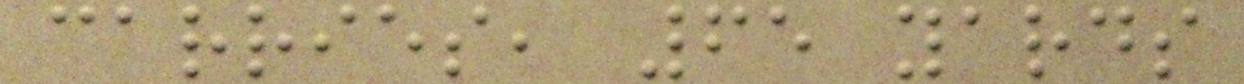carries, 65 yards
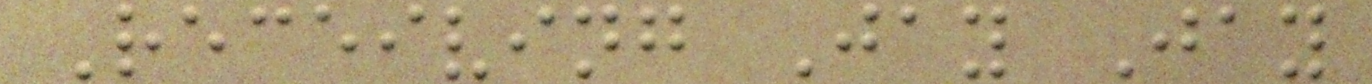Receiving Jay Jay
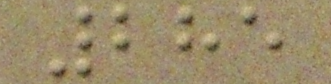285
